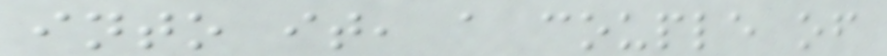into it, a couple of
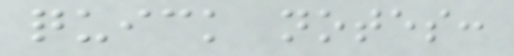quick notes:
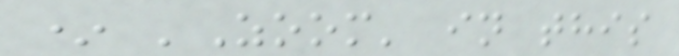* 'Zoom' in this
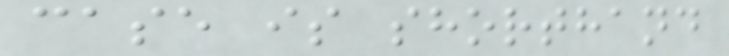case is shorthand
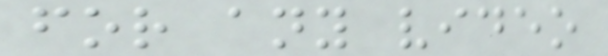for any video
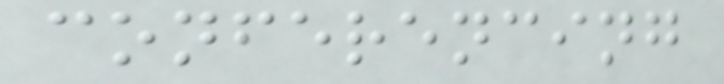conferencing
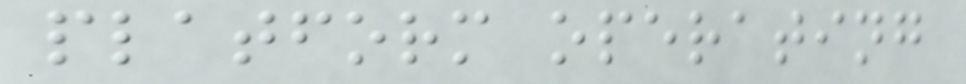platform operating
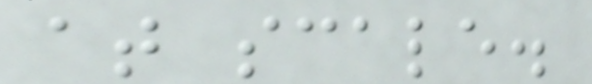at scale.
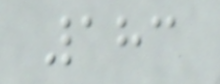183
